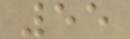55
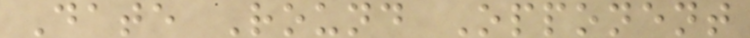Date Round Opponent
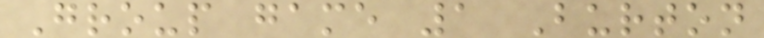Group game 1 Burton
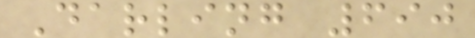Darling 690
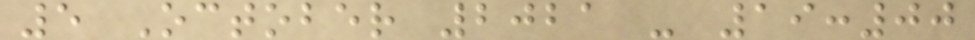5 October 2021 - 19:00
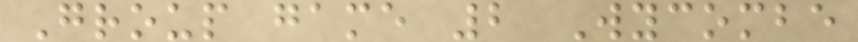Group game 2 Wycombe
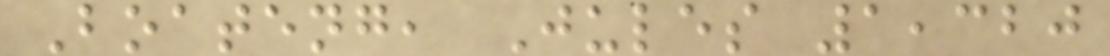Boateng, Jules 1,320
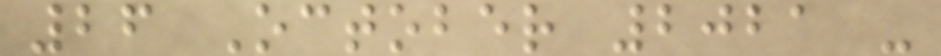26 October 2021 -
